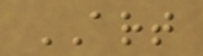ART
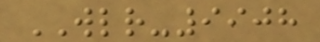WLR-9908
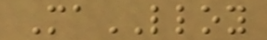MaLLOY
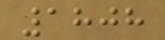1808
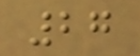27
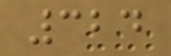324
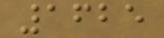1625
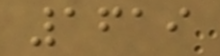1619
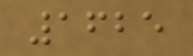1625
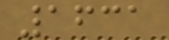1631
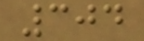304
